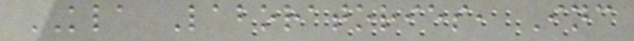KLA Laboratories, Inc
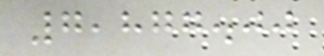7,877.00
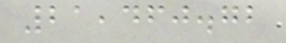21,460.72
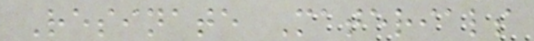Resinate Materials
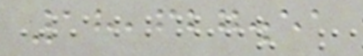18,627.51
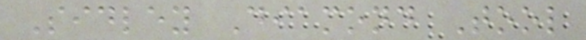Sidley Diamond Tool
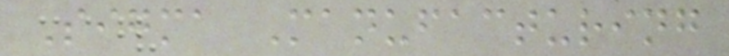Sigma Manufacturing
